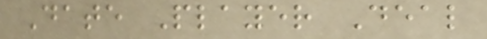Date Player Deal
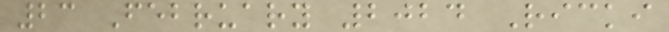23 February 2024 Ricki
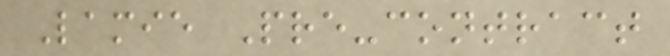Lamie Pre-contract
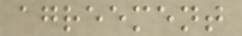agreement
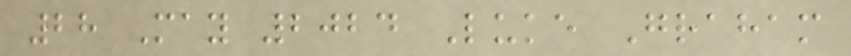28 May 2024 Luke Graham
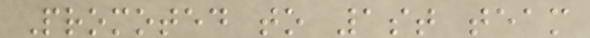Promoted to 1st team
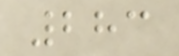283
